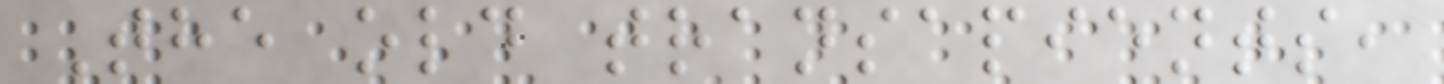The old transapients,
